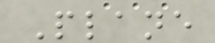Plane
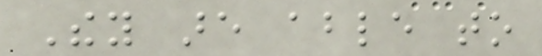They are able to
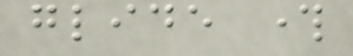glide through
